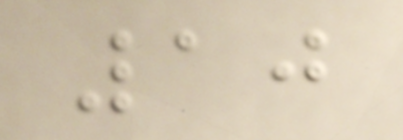10
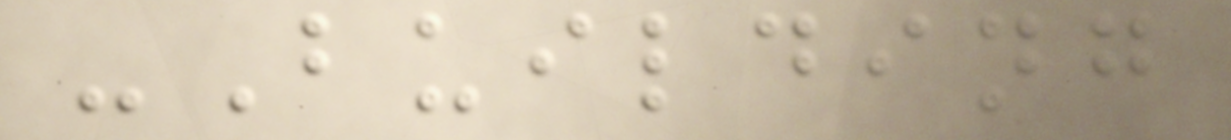-Building
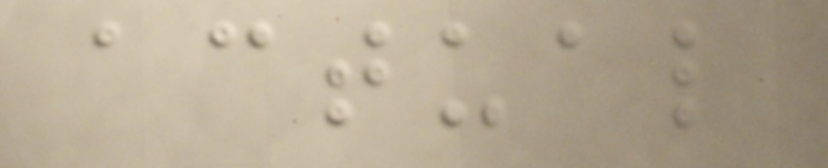actual
